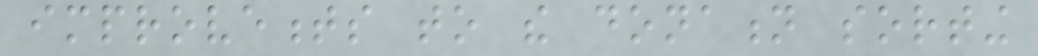improvements to the donation sorting
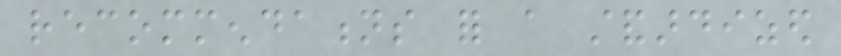recommendations for a standardized
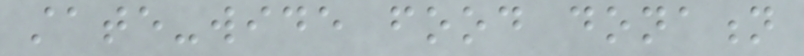state-wide food donation
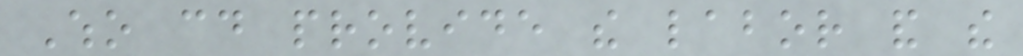Who could provide the labor and the
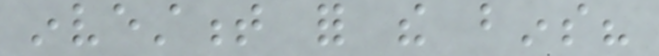investment for the bins?
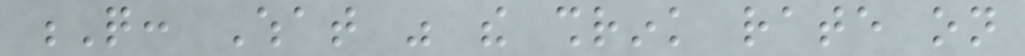Q: What was the shrink rate on
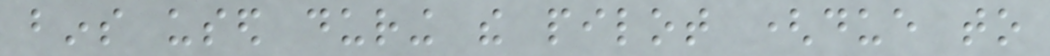bins used during the pilot (due to
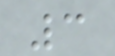3
